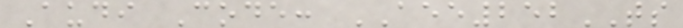Audi Code: AEE252TS
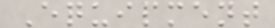Equipment
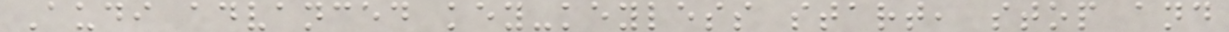Audi advanced key-keyless start, stop and
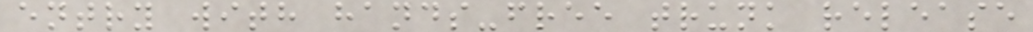entry with hands-free trunk release
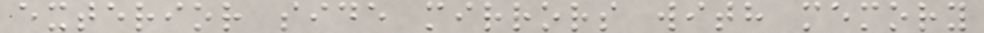exterior side mirrors with memory
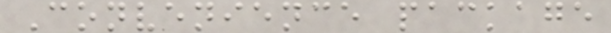Convenience package
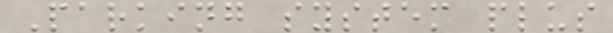Parking system plus
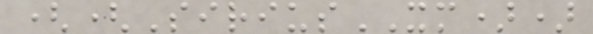((SiriusXM))
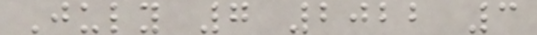July 7 2022 3
